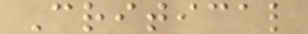Critical
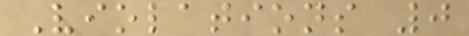Violations 0
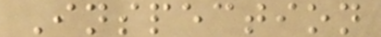Inspection
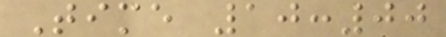Time 10:00
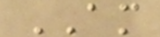AM
